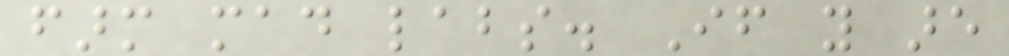farm mad labs. If you are
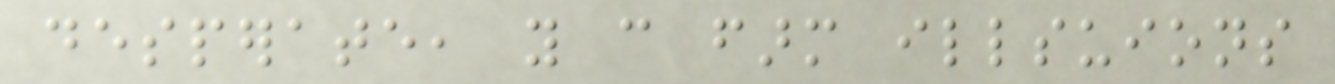desperate, you can farm illsuions
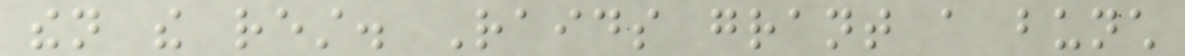then the rest. Raids grant a bunch
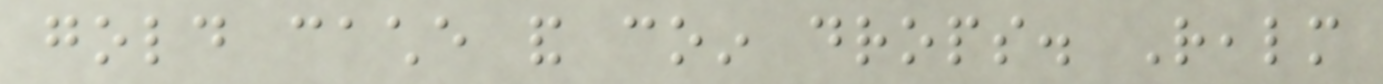gold cache and coin drops. Realm
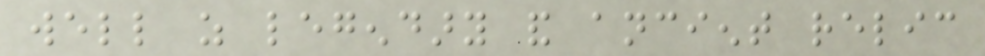well as legendary and ancient relic
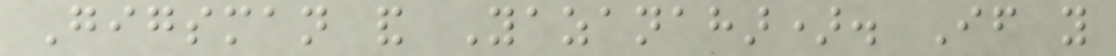Gigsman and Yazanahar). If you
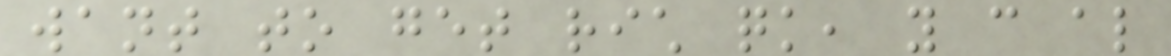want to get rich quick, you can also
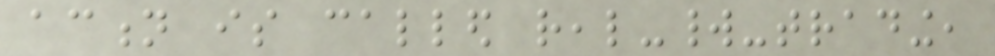action is called real-world-trading,
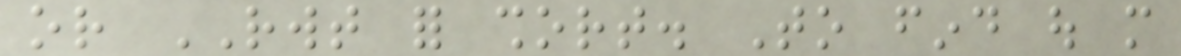or RWT for short. To find out more
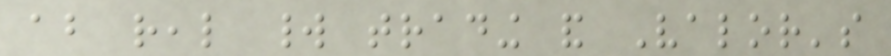about real world trading and Valor's
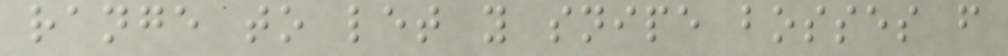range to let you snipe bosses from
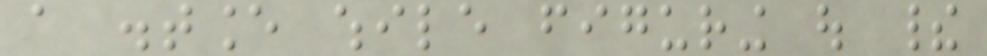a distance while figuring out their
